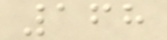168
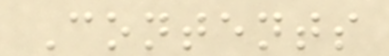Contents
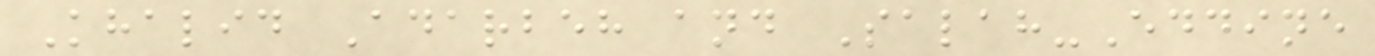Khalid Adarbeh and Salah-Eddine
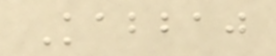Kabbaj
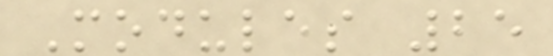Modules 25
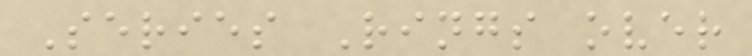Series Rings over
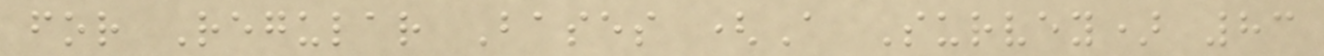for Regular Bases (A Survey) 83
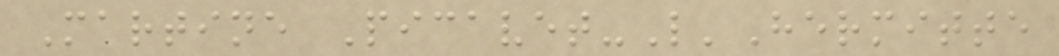Martine Picavet-L'Hermitte
